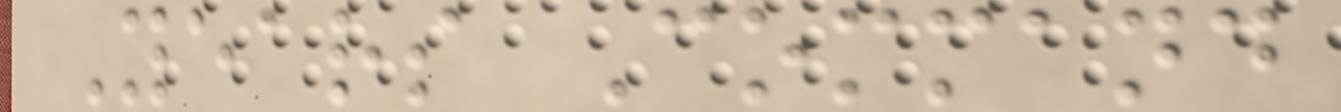Years Command
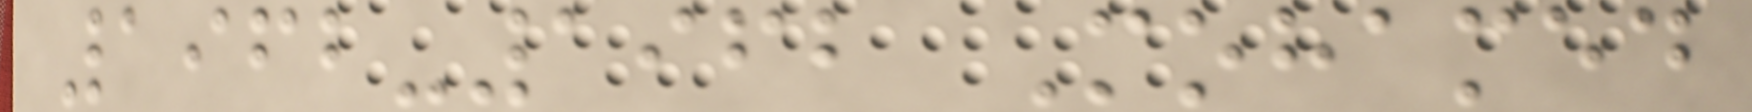1962-1962 Mohamed
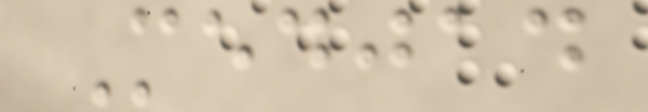Medjad
